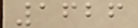1626
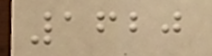1620
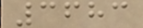3683
